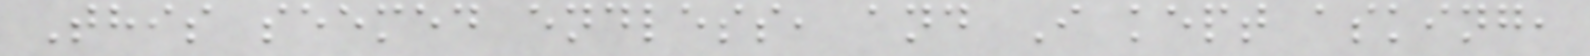This seemed endless, and I kept asking,
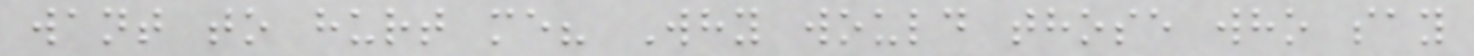want to hurt me? Why would those who say
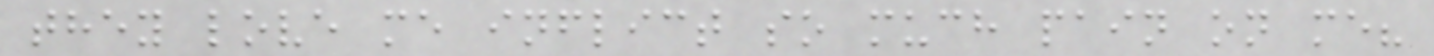they love me inflict so much pain on me?
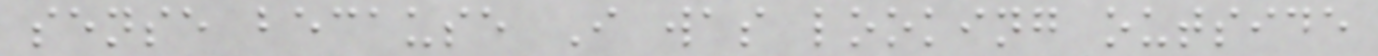sense because I was looking outside
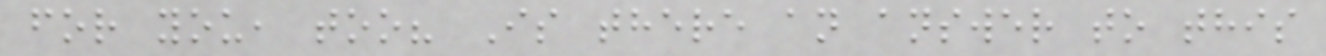for you, too? Is there an answer to this
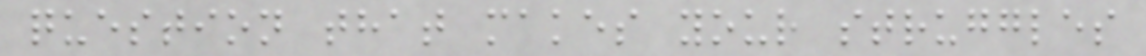question that makes your struggles
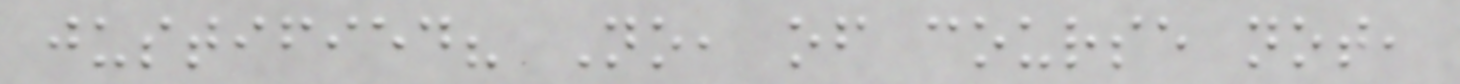justified? No, of course not,
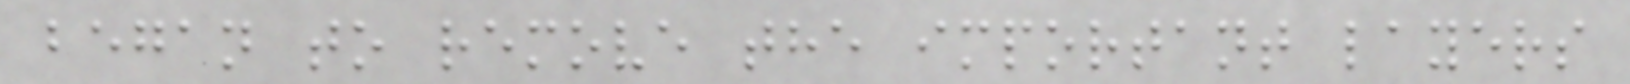began to remove the important layers
